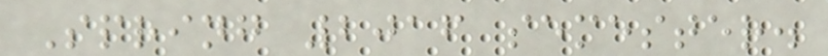Spring 2016 semester.
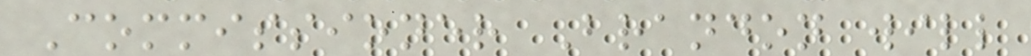Commissioner Brandon will
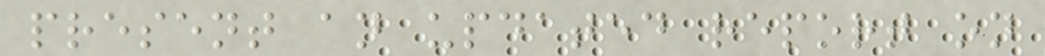present an updated report on
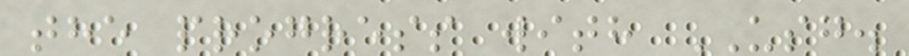the progress with USG.
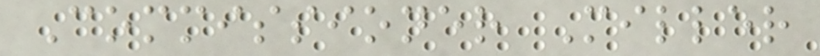Commissioner Miller
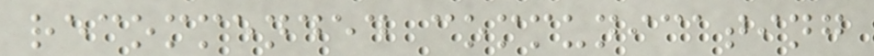recommended communicating
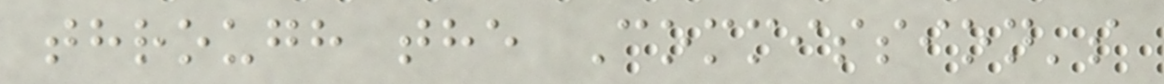through the Commission's
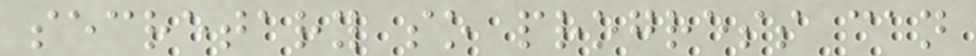secretary so progress can
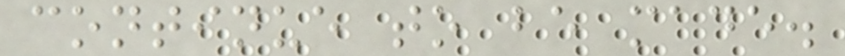continue to be made.
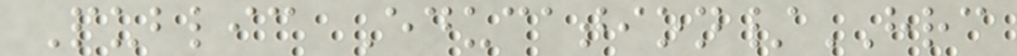Public Education/HRC
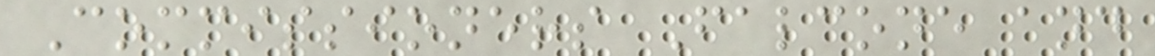Commissioners Falcone and
